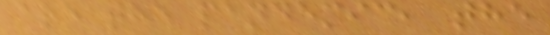are the pandemic, the
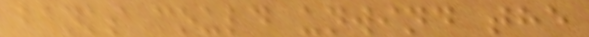banks could unwind the
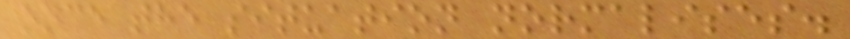once the situation normalises.
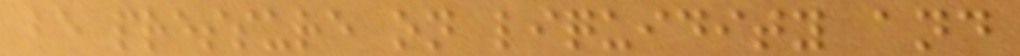be pressure on liquidity and
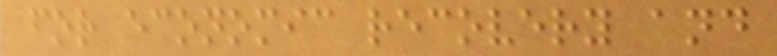for economic recovery and
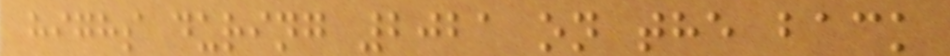highs during 2021 on the back
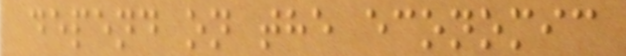depend on the economic
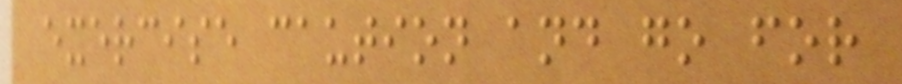exercise caution and go for
